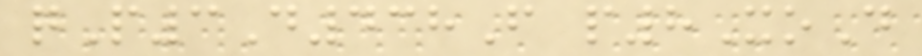qP3D438F p8XoD
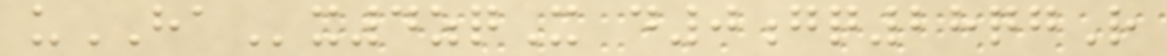uHAx4zqX d0gq28qgR
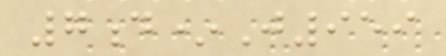7d*J959
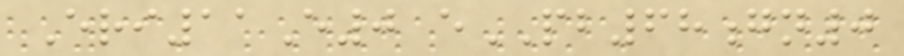Eri11E0 ePB68gn0
